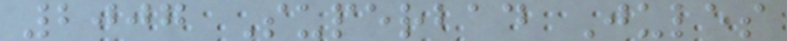2007 Superbad Jules
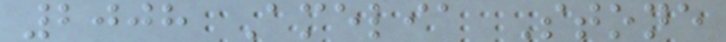2008 Amelia Stone
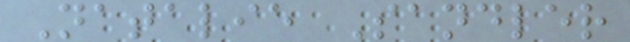Natalie Sandler
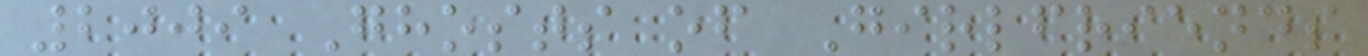2009 Ghosts of Girlfriends
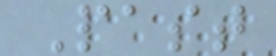Past
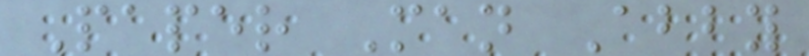Paper Man Abby
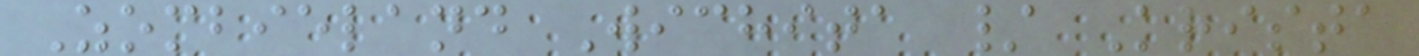Zombieland Wichita / Krista
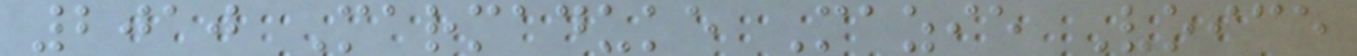2010 Marmaduke Mazie Voice
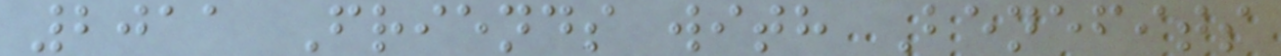2011 Friends with Benefits
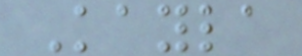Kayla
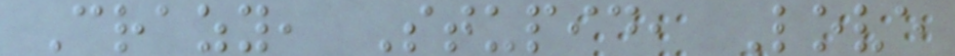Crazy, Stupid, Love
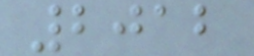2012
